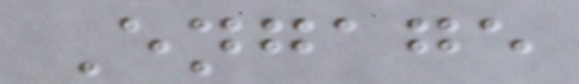Engage
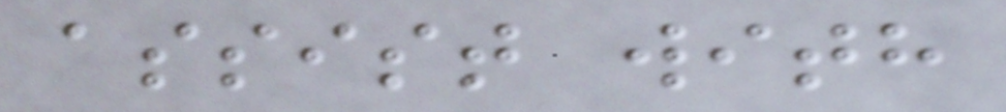assist with
